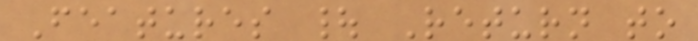Features | Return to
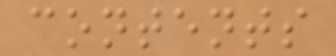contents
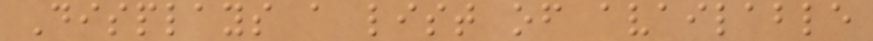Displays a list of available
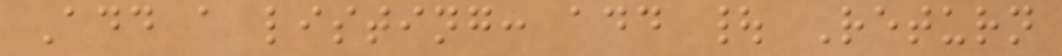Add a listing: add | Return
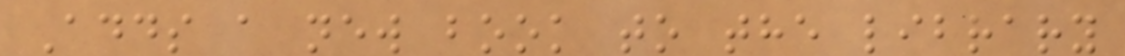Adds a new book to the library
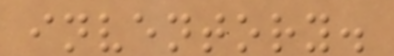inventory.
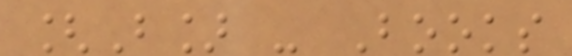[B] - Books
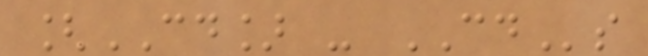[CD] - CDs
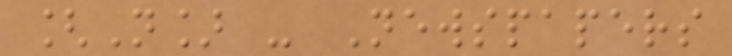[N] - Newspapers
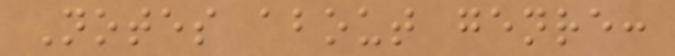Notes about genre:
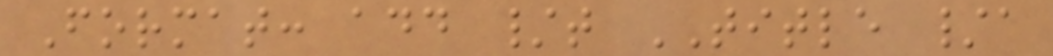Format: add /t TITLE /a
